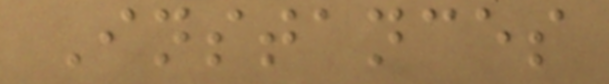Instances
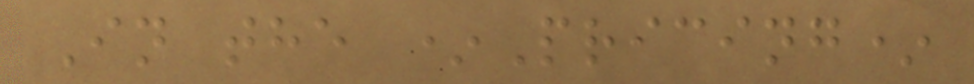In the *Pricing*
